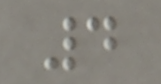4
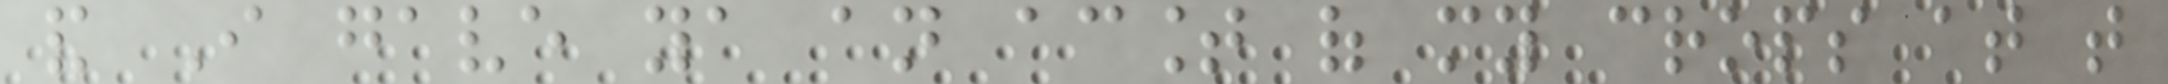and I gave ya an acount of my crops at that
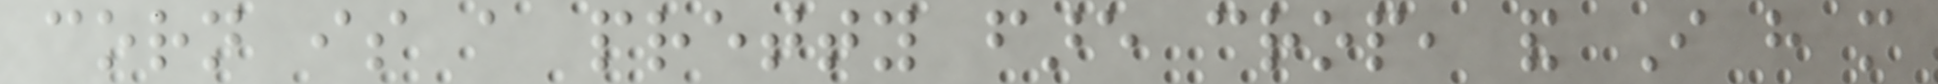corn is a pretty fare crop, and I have more
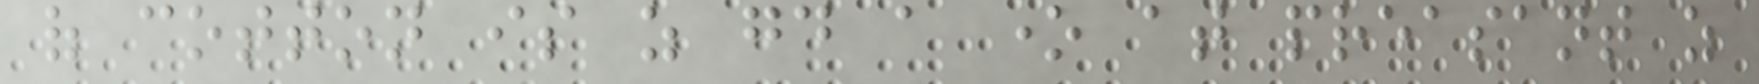of cotton is as good a one at preasant as
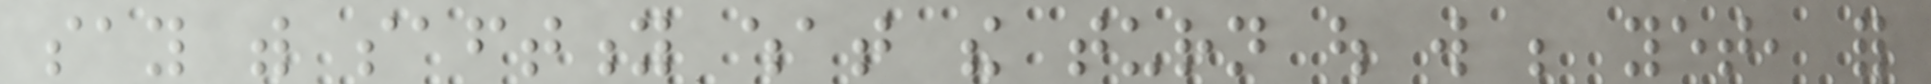say with saftity what the turn out will be yet, for
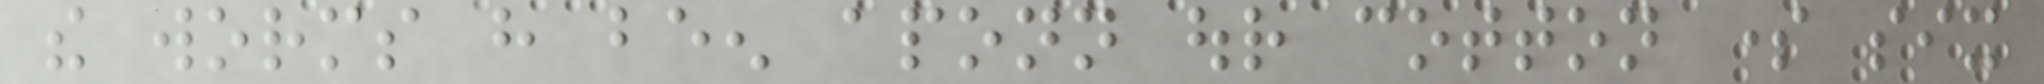the worms have been aponn our cotton some six
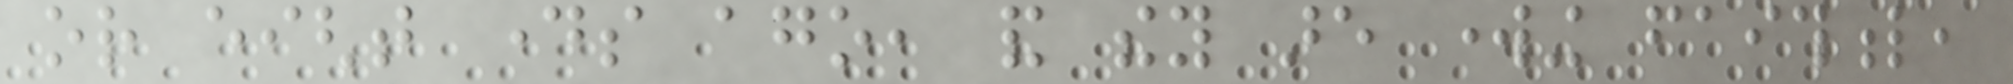or eight days ago, and they are working faithful,
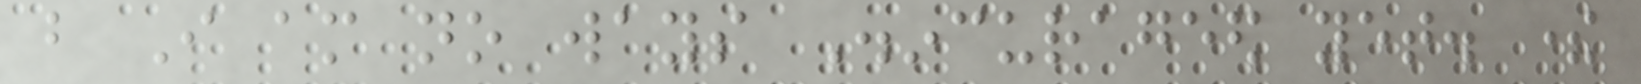but I am no ways Disincurageed yet. there
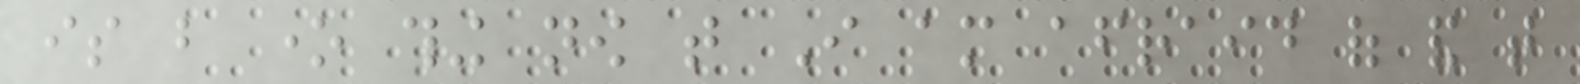is but one thing now that I am afraid of and that
